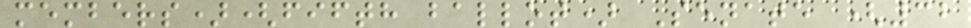members)(fifth ballot) Senate (32
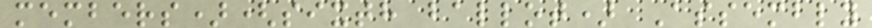members)(sixth ballot) Assembly
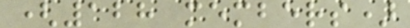(128 members)
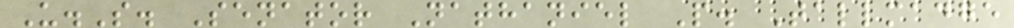U.S. Senator Nathaniel P. Tallmadge
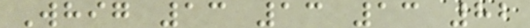Whig 13 13 13 82
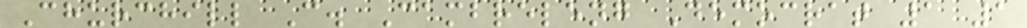Churchill C. Cambreleng Democrat 1 1
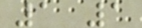1 1
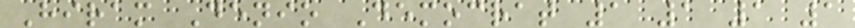Hiram Denio Democrat 1 1 1 1
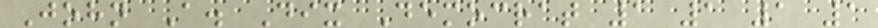John A. Dix Democrat 1 1 1 1
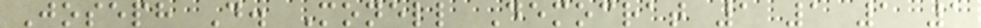Joseph D. Monell Democrat 1 1 1 1
